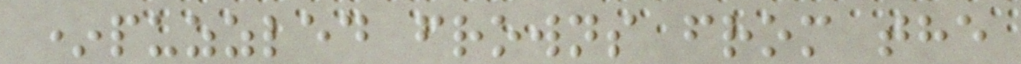*puzzled frowns from the
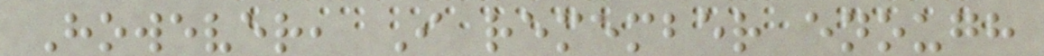However, I remember enough
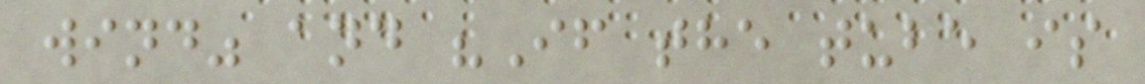wind" and "If the tube is
